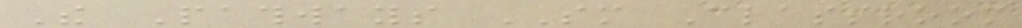The Pathways SM Classroom
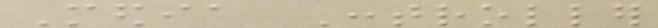Media Controller
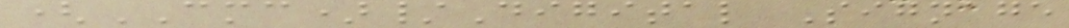(CMC)/Digital Signage
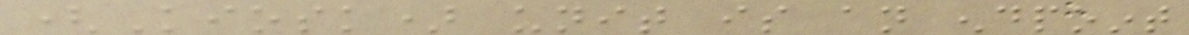(Kiosk) unit is an endpoint
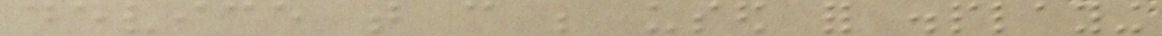device that can be used for displaying
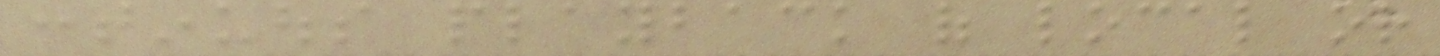continuous playback of local or
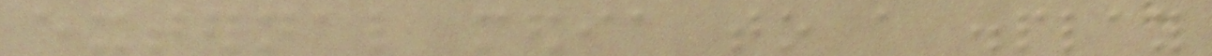external media to a display
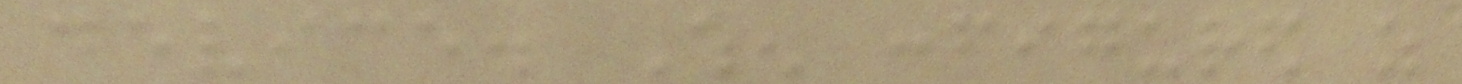device. When configured as
